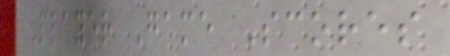Player Game Scores
